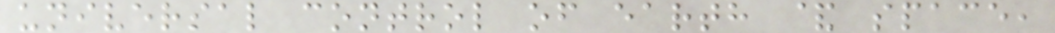universal control of earth & space,
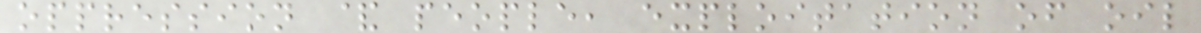oppression & people, exploitation of oil
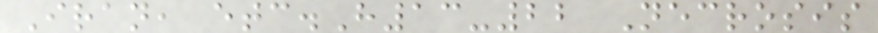Iran, etc.H13-22 Necrosis
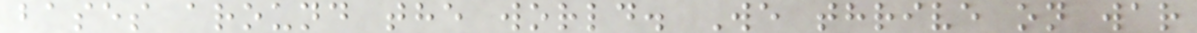bases around the world. We thrive on war
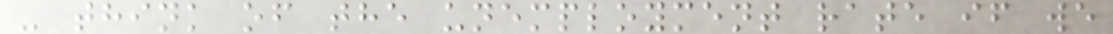- think of the unemployment rate if we
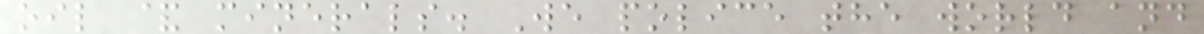oil & minerals. We police the world and
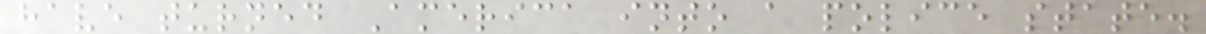have turned America into a police state.
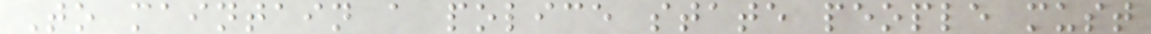To maintain a police state people must
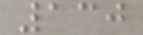130
